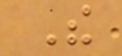The
